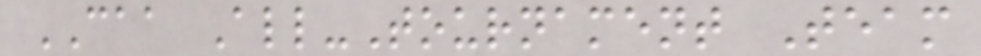CAA All-Tournament Team
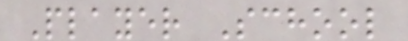Player School
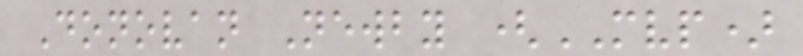Donovan Newby (MVP)
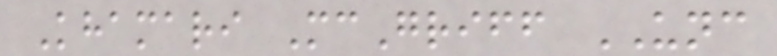Khamari McGriff UNC
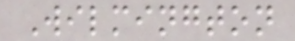Wilmington
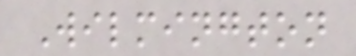Wilmington
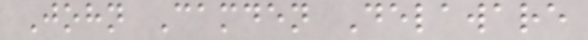John Camden Delaware
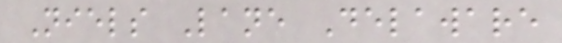Niels Lane Delaware
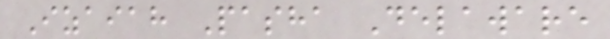Izaiah Pasha Delaware
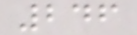246
